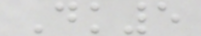Dk5
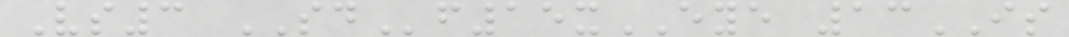Vs3 SDf15xEYE 13IS
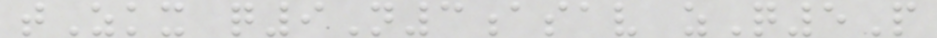tZkx q9N3asav zQ5P
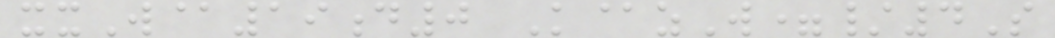xxW@19d0 K@zW=/4S
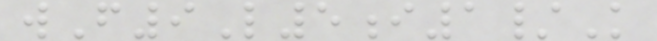wF9L5i1/K
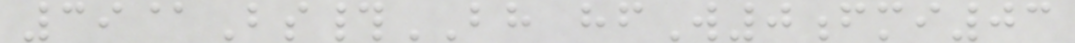39@Bs#BH hfW0fmi03
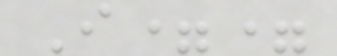I==
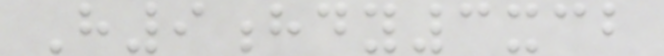H9hdy3xcb
